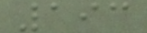193
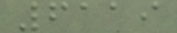6119
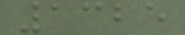1325
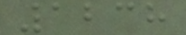1238
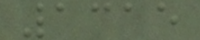1315
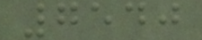7540
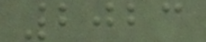2023
